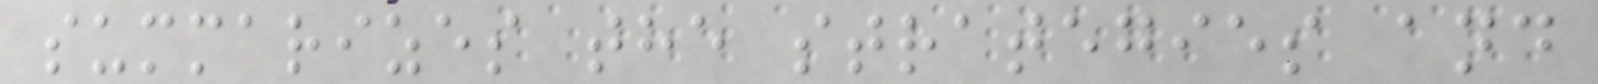summarizes the strategies and
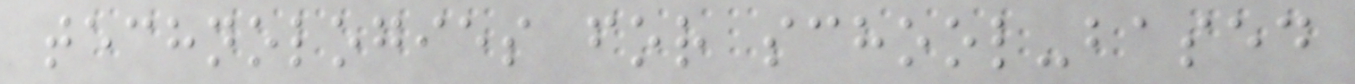technologies for school-based
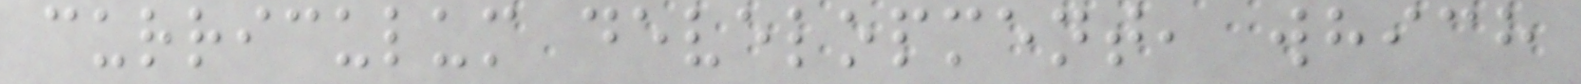curriculum development, which
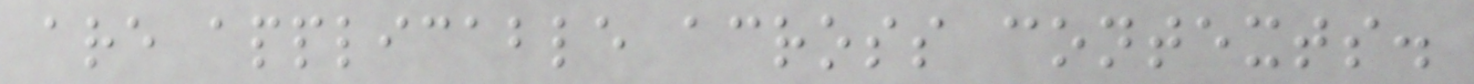are applicable across contexts.
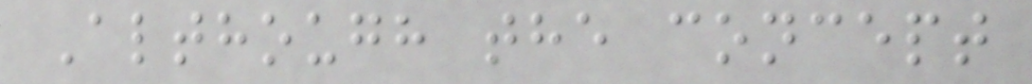Although the concept
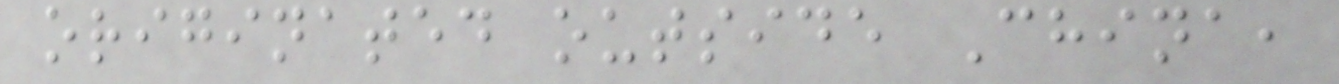originated outside China,
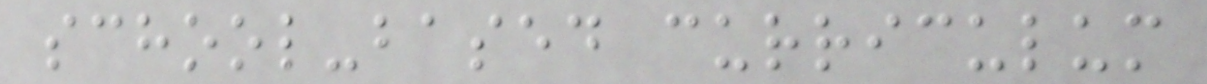school-based curriculum
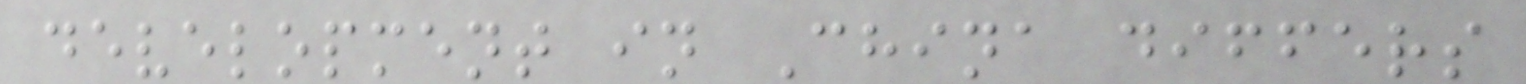development in China differs
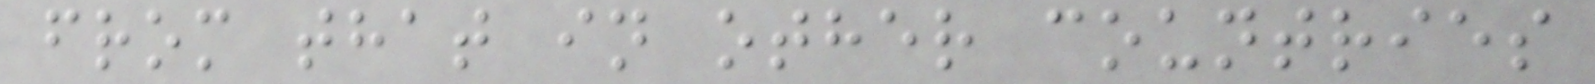from that in other countries
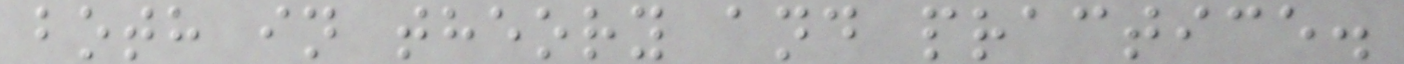both in theory and practice.
